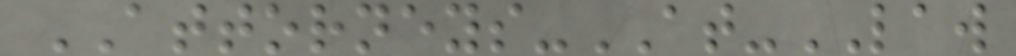ATTORNEYS-AT-LAW
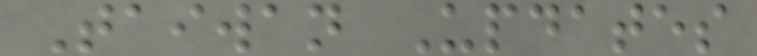Taiwan Updates
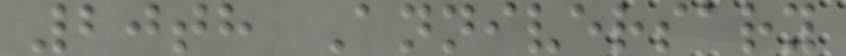20th Anniversary
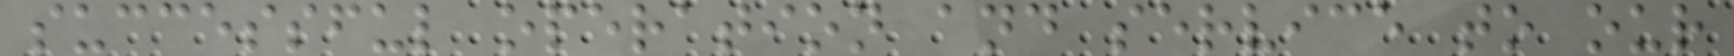successful operation and service to our
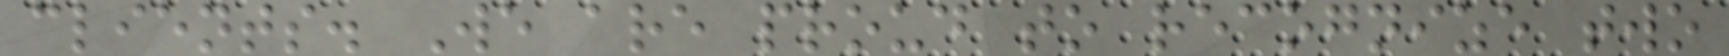clients. We are proud to recognize two
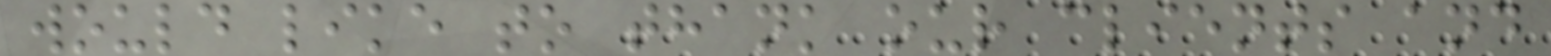would like to thank our clients and
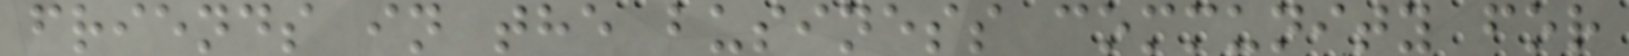friends in the business community for
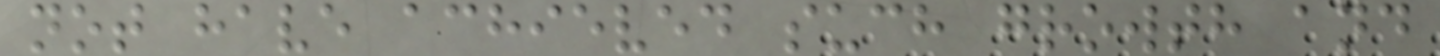not have achieved such growth and
